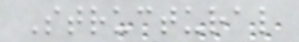Structural
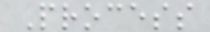Process
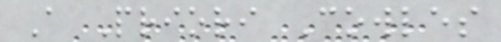A Priori Cowles
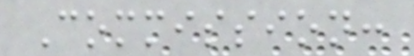Commission:
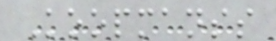Koopmanss
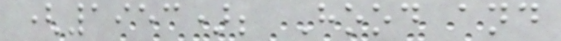(1953); Hood and
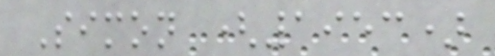Simon (1953)
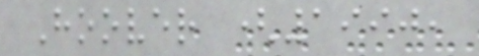Hoover (1990,
